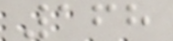168
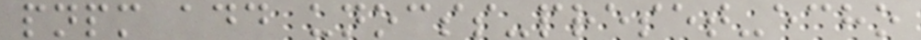pnpm add unocss-preset-echo
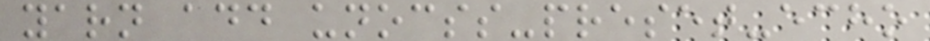yarn add unocss-preset-echo
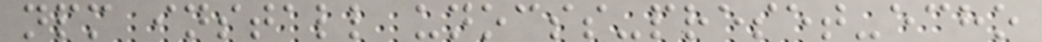npm install unocss-preset-echo
